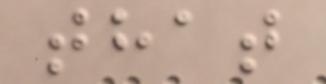that
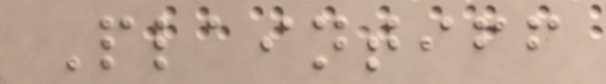Plaintiff
